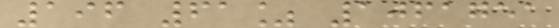196 61% 1061751
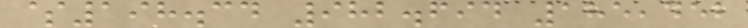$198.34 982.694 185,452
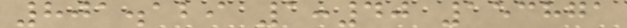801.129 1:40 153871
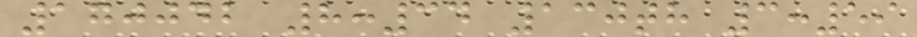170042 8:34 130th 3:59
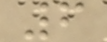6
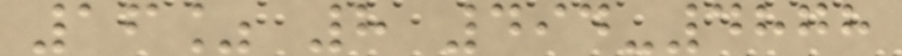16% 8 494-4878
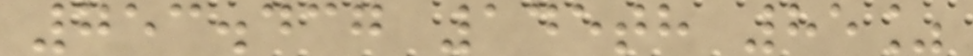753.437 145th 85%
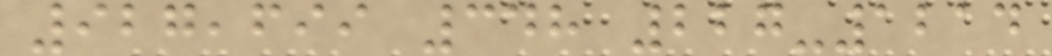927,699 348 227-1214
